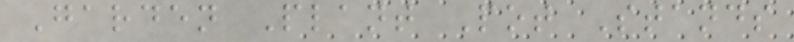Garden Plant Pot Stands
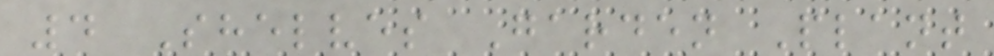4 Shelves Garden Plant
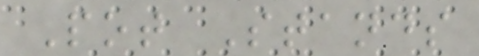Pot Stands
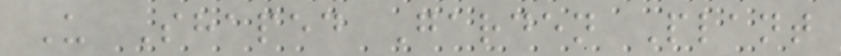U Shaped Garden Plant
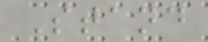Stand
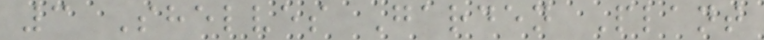3 Shelves Garden Plant
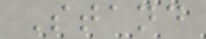Stand
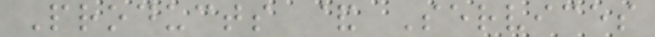Products & Services
